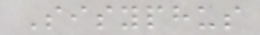Sisyphus
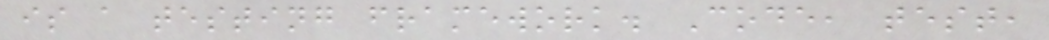is a testing framework. Code, test,
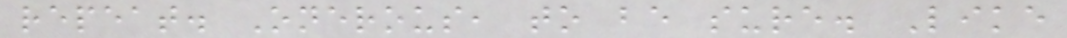repeat. Onerous, to be sure. Like
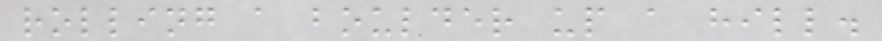rolling a boulder up a hill.
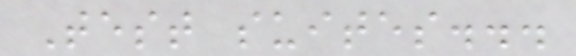Test suites...
